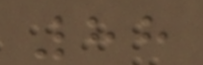88
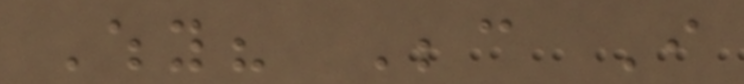Why? Because I
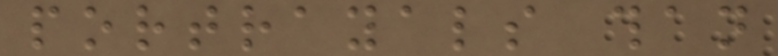portrayals than
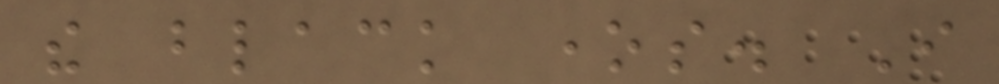the black ones. I
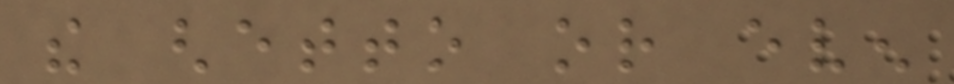the ghetto or even
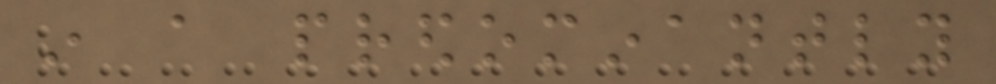in a predominantly
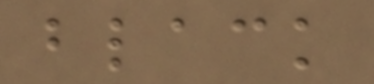black
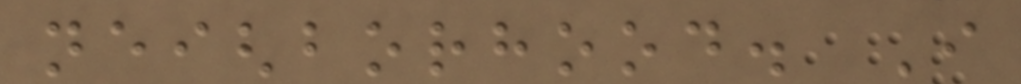neighborhood. I
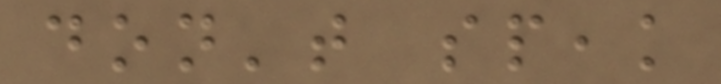don't speak
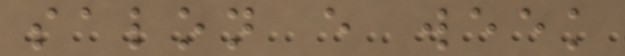salon every week
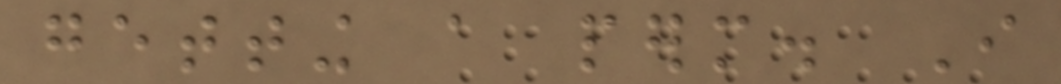getting a perm. I
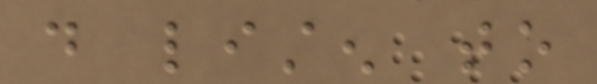do listen to
